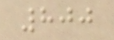800
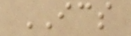ICS
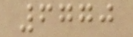6770
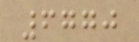6770
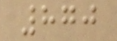870
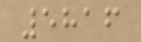5816
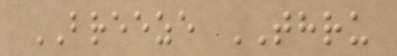BREEZE THRU
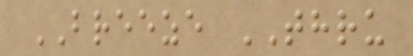BREEZE THRU
